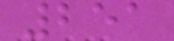251
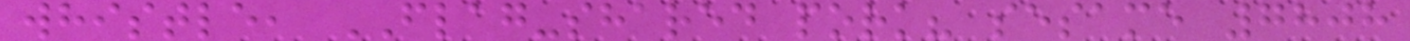whistle, FLAG-shared pork? sesame 7808
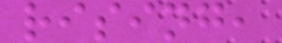rising,
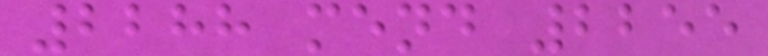2288 mend 2255
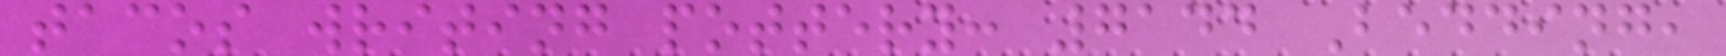tacos writing pottery: 7144 Bedding,
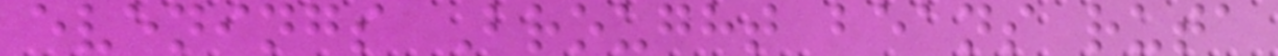evenings Brought beans ruta
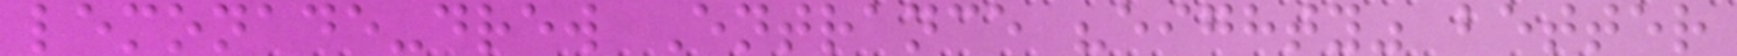lemonade-drew Entrance "eighty" better
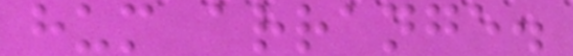hum arrange.
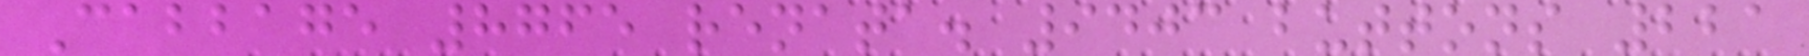Cabbage 8765 renata. 9403 buttons 221
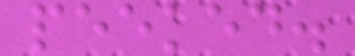peeked.
